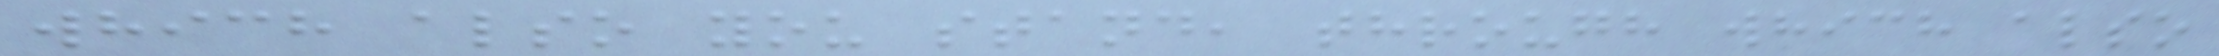which also you stand, through which also
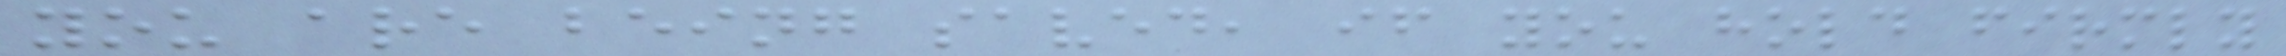you are being saved, if you hold firmly
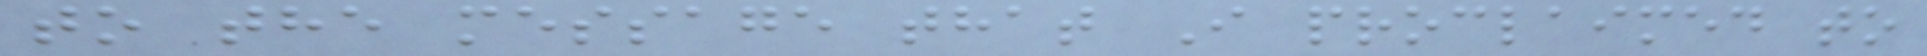to the message that I proclaimed to
